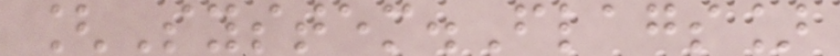[System.Flags]
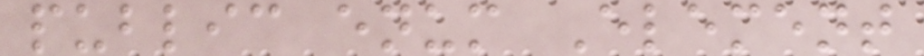public enum Element
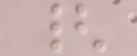{
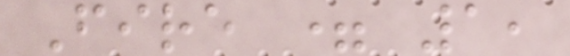Fire = 1,
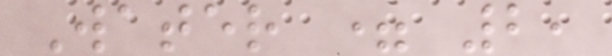Water = 2,
